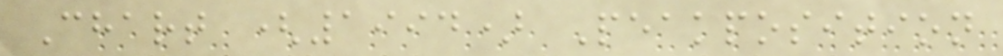Chart (1994) Peakposition
